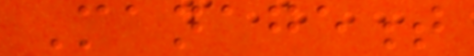Management
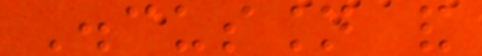Discussion and
